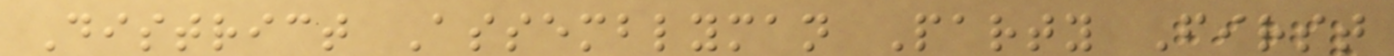District Assemblyman Party First
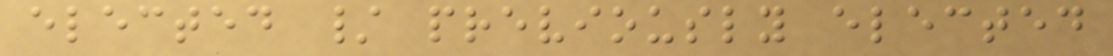elected / previously elected
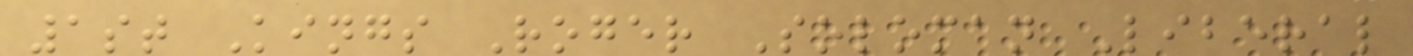1st Kings Roger Soloman Liberal
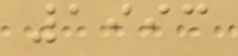1993
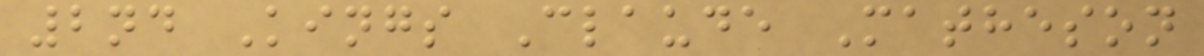2nd Kings Claude Matheson
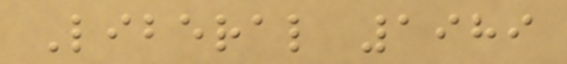Liberal 1989
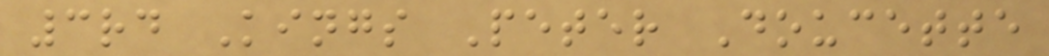3rd Kings Peter Doucette
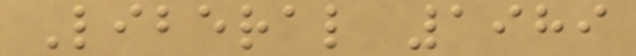Liberal 1989
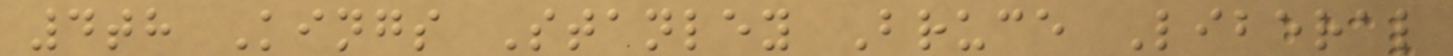4th Kings Stanley Bruce Liberal
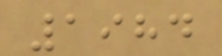1984
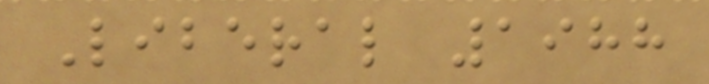Liberal 1988
